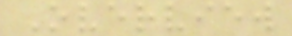Overview
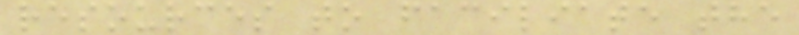resources to faciliate the
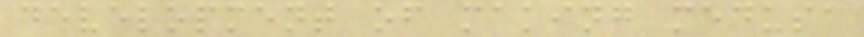development of making medusa
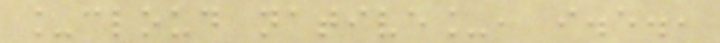_cloud native_, i.e.,
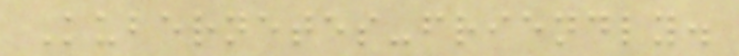Kubernetes-friendly.
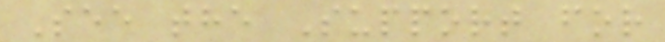See the Support for
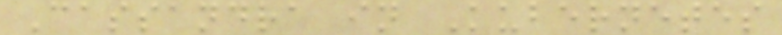Cassandra in Kubernetes
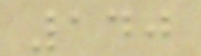140
